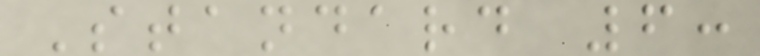Standard 6:
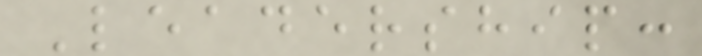Leadership:
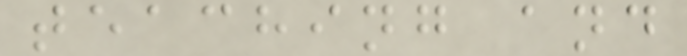teaching and
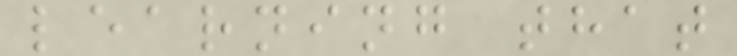learning that
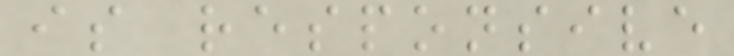is responsive
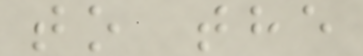to the
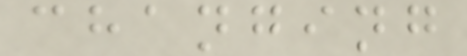changing
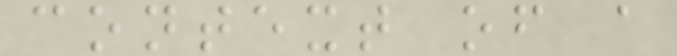context of a
